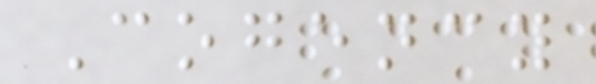Cogency
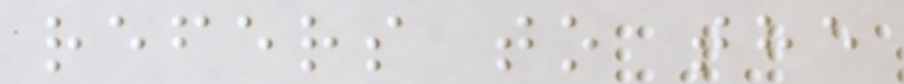refers to the
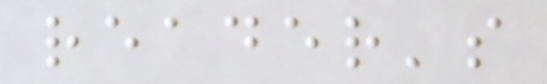reader's
